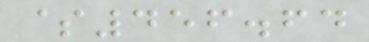$456.64
